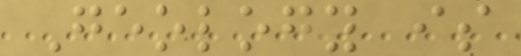Geology is
